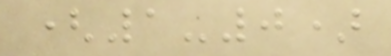(1-0)
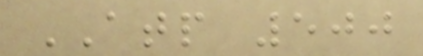ATP 500
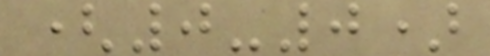(0-0)
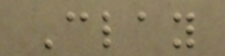Clay
